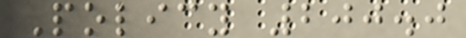Policy 200.0
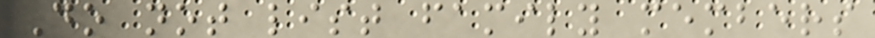Do not list family members
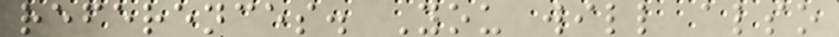references. You will also
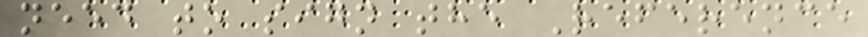need to sign the Reference
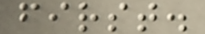first.
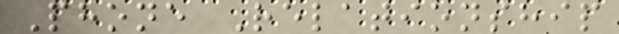Phone Relationship
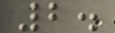2.
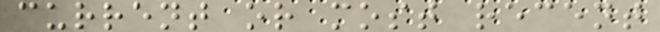current or most recent
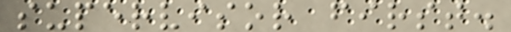supervisor first.
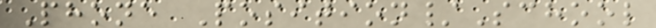Phone Position/School
